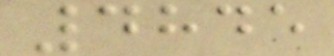4845
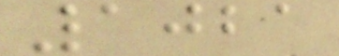1021
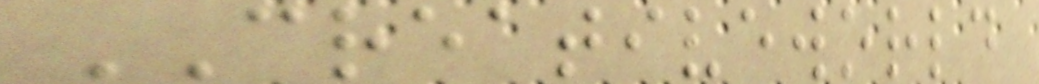CREATIVEWORLD
